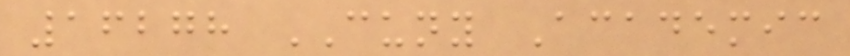16278 CUNY Academic
